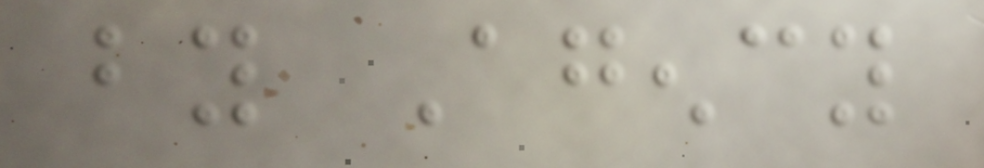by Agency
